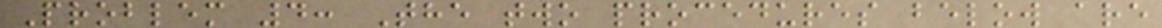Problem 4: The two procedures below are
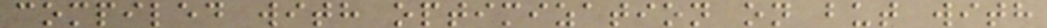compiled with optimization on but with
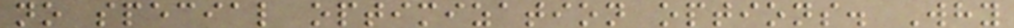no special optimization options. Why
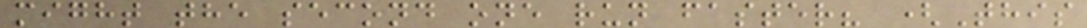might the second one run faster? (This
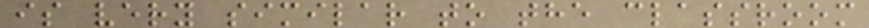is very similar to the classroom
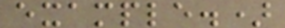example.)
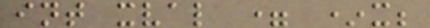int xval = *x;
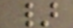}
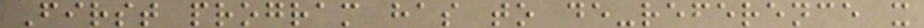First program has to de-reference x
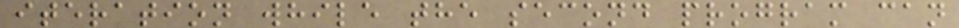iteration while the second program can
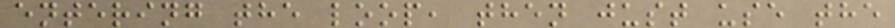entering the loop, then just use the
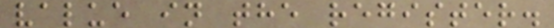value in the register.
